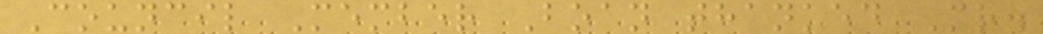Council Member Boan thanked Mr.
